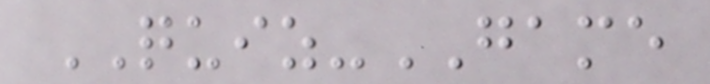QUIZ-GAME
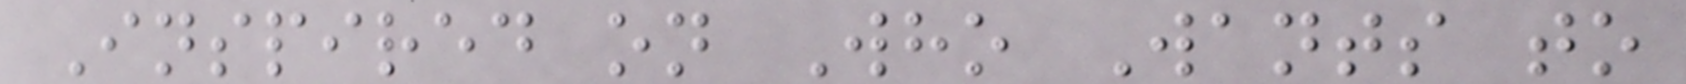Inspired on Who Wants to
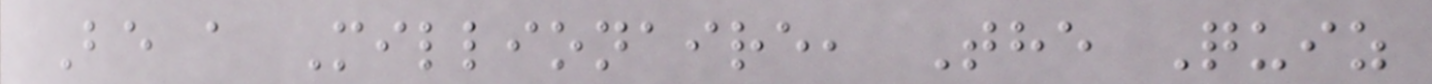Be a Millionaire, The Quiz
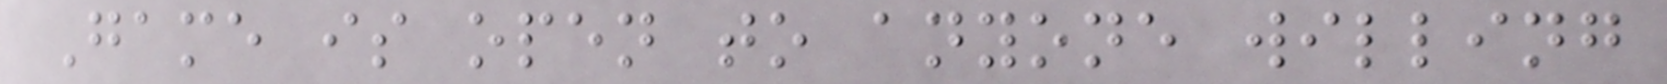Game is open to anyone willing
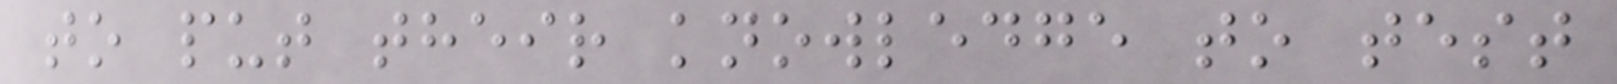to put their knowledge to test
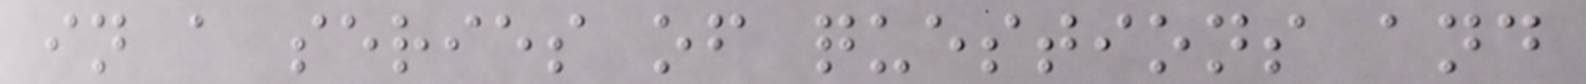in a series of questions and
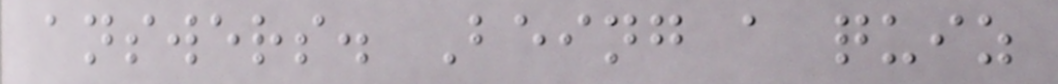answers. Being a quiz
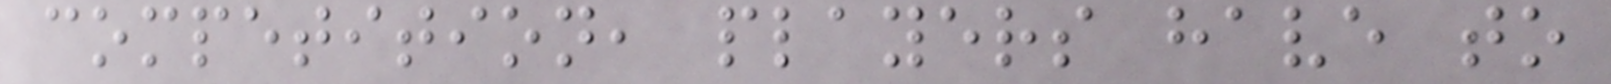competition, players have to
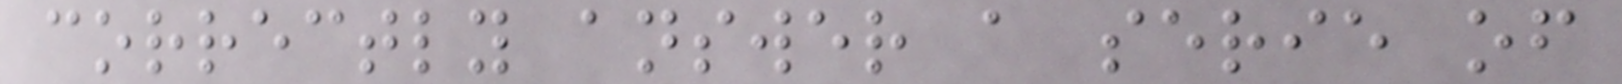correctly answer a serie of
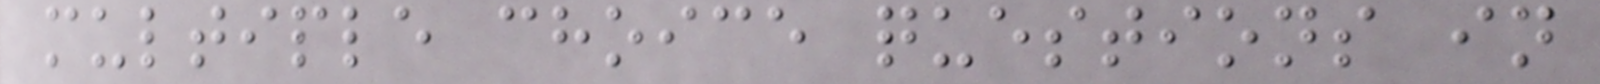multiple choice questions in
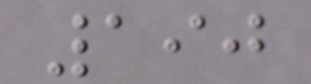190
